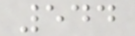544
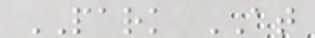PARK AT
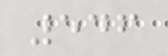546
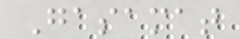Gasamat
